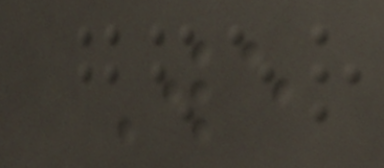We
